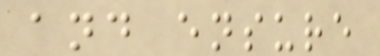and ensure
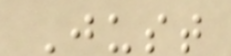Just
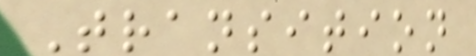Transition
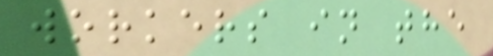workers in the
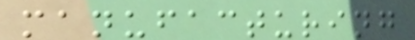manufacturing
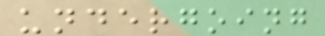undergoing
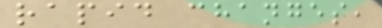rapid changes,
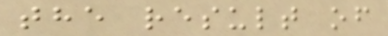the result of
